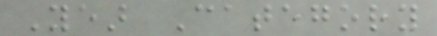Year Category
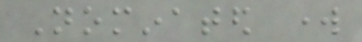Nominated work
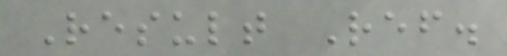Result Ref.
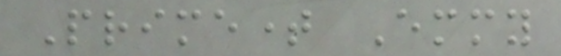Primetime Emmy
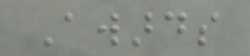Awards
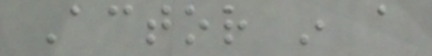Actor in a
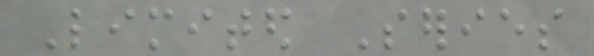Limited Series
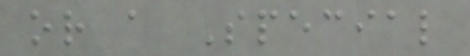or a Special
